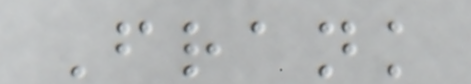Frank
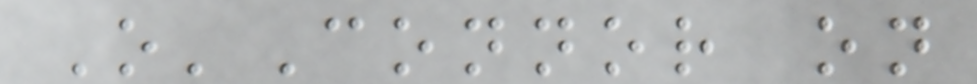O'Connor on
